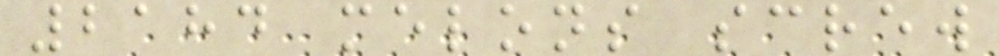2184 melons screw
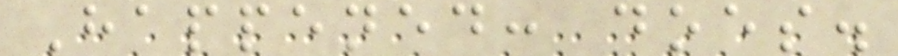Happened: does.
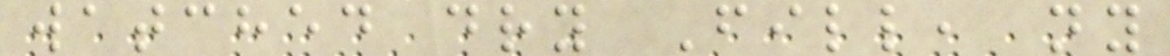watched dry Fill, ny
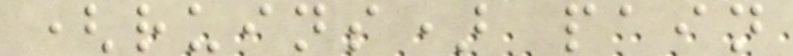(ruins) pain
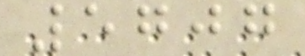5707
